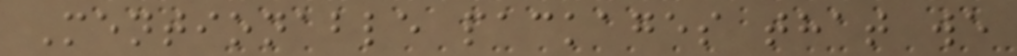Mentionable packages that we
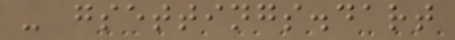- gsettings.dart
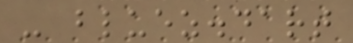- bluez.dart
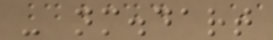- nm.dart
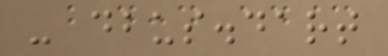- dbus.dart
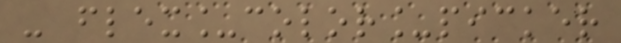- flex_color_picker
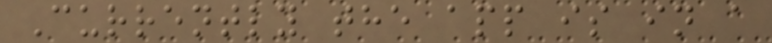Currently the app is in a
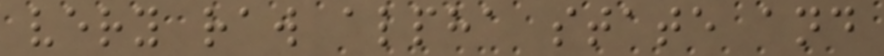very raw alpha state and
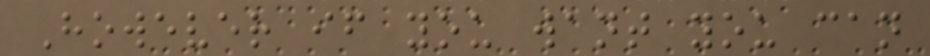However if you want you can
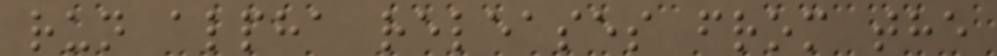run alpha releases from the
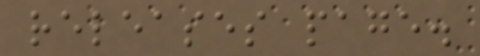releases page.
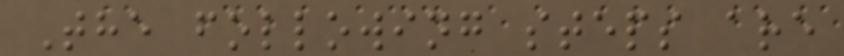The following steps are
